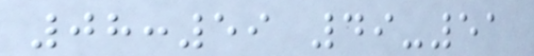08:59 49-51
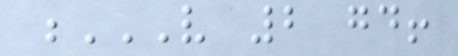V 2 GOOD!
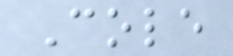Cole
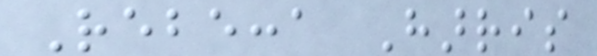Rebecca Harris
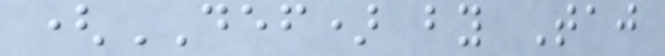(DEF) by Taj
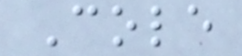Cole
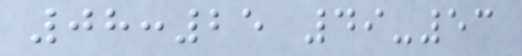08:25 49-53
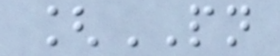[PN
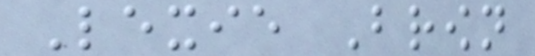Lexie Brown
